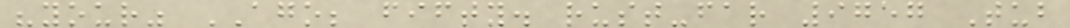"your" AGO; fifty. rust-far 9757 Tub
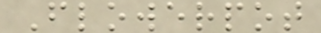Flowerpot
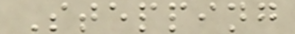Stepping
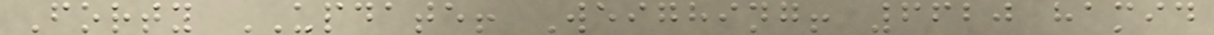Forty UPDATE! Weighing! 6620 hamid
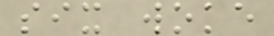six woke
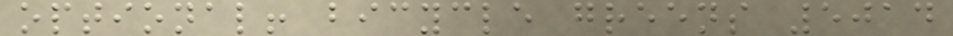optional! bicycle greens 5014
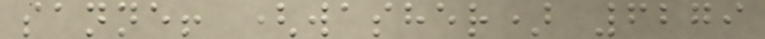sanne! (washer) 6279
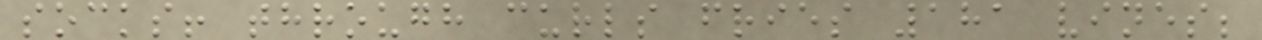socks! through curls fries 181 vines;
